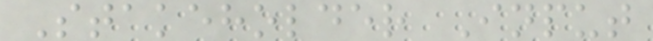Stakeholder Input
